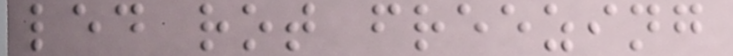led rot freezing
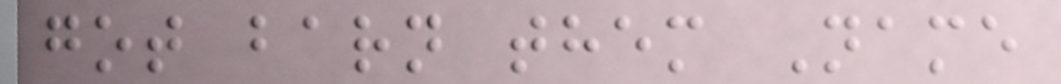got barn them Name
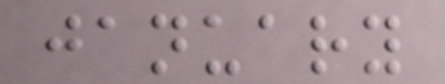january
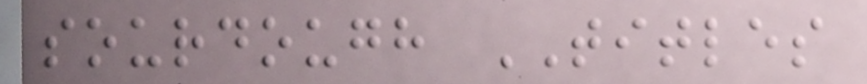sourdough TITLES
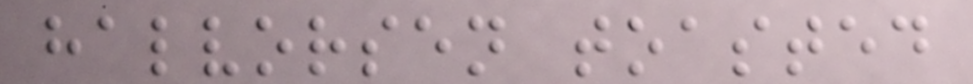halvorsen toasted
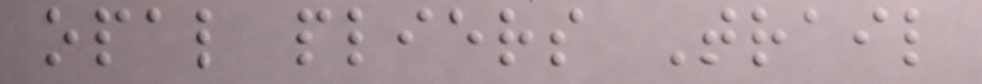opal pliers Trail
